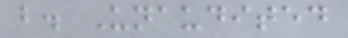b. Unaudited
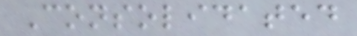Consolidated
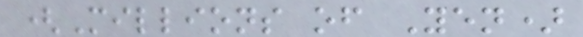(Millions of Yen)
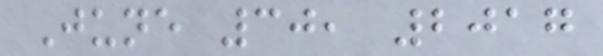June 30, 2017
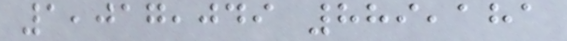1,017,049 889,181
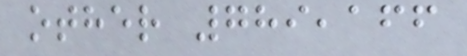other 789,166
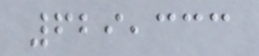629,333
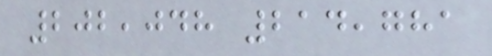202,048 214,781
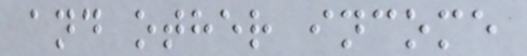and other income
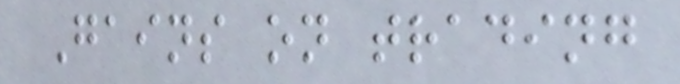Gains on trading
